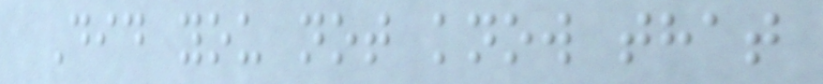Did you not know that
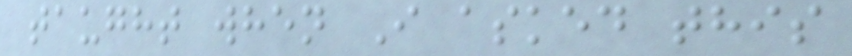taught when I asked this
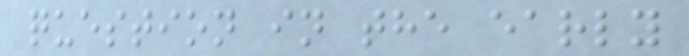question in the early
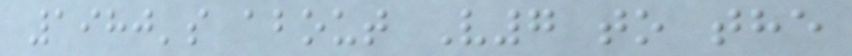1980's about V7 to the
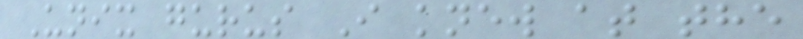Unix gurus I knew at the
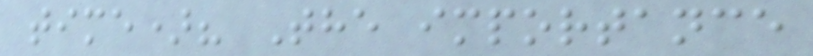time)? The importance
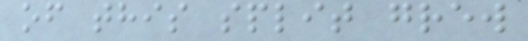of this split grew
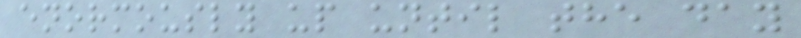enormously up until the day
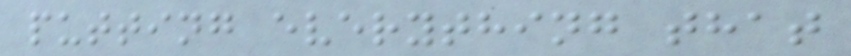putting everything that
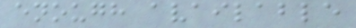enough available
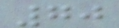70
